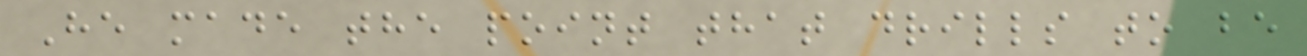He made the point that drills to be
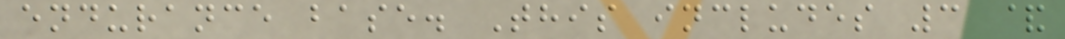endurance base. This includes 3 &
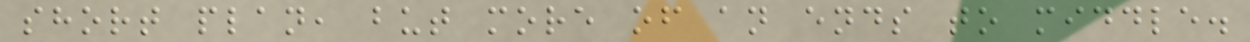short plan, but more of an ends to middle.
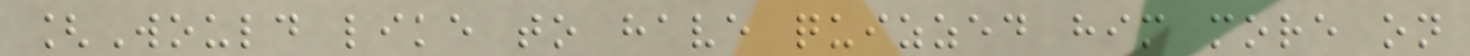[Would like to have quizzed him more on
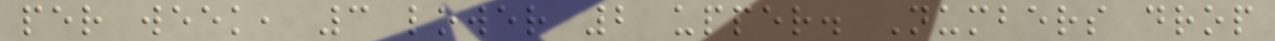per week, 3 lower 2 upper. Numbers drop
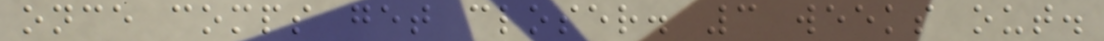once comps get closer. 3 weeks out.
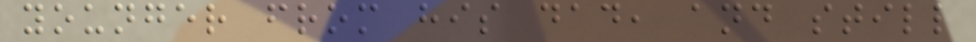younger from his dad, and still
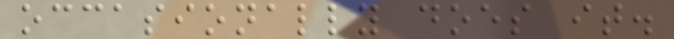occasionally does it.
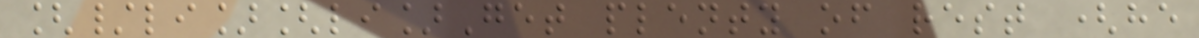[/li][li]Get plenty of rest (he
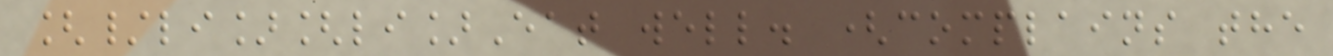[/li][li]Eat well. (complains the
